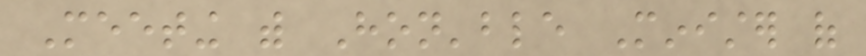Meeting with Hon'ble Minister of
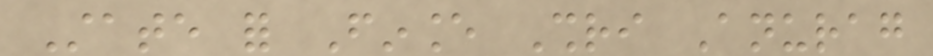State for Finance Shri Anurag
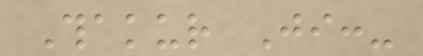Thakur Ji:-
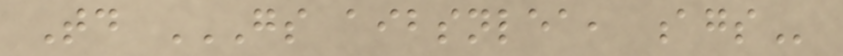Today GS AIBSNLEA, AGS
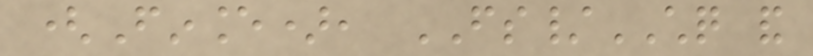(Finance), FS/CHQ and
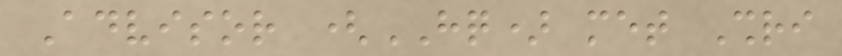Advisor (HQ) met Shri
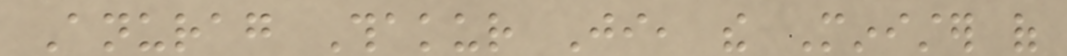Anurag Thakur Ji, the Minister of
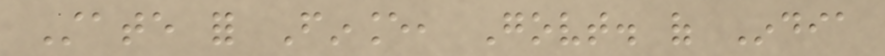State for Finance, Govt. of India
